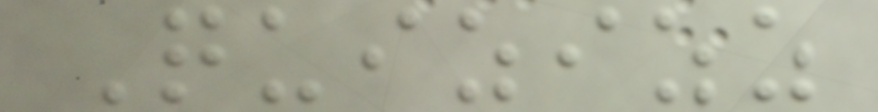Quizizz
